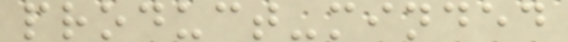product-minded
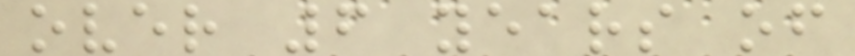over 6 years of
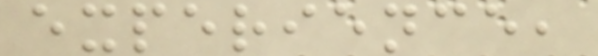experience,
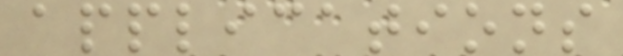applications
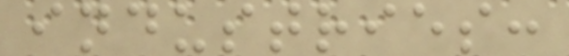industries:
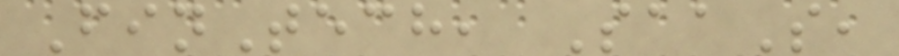FinTech, SaaS,
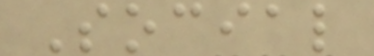Social
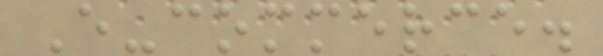E-commerce.
